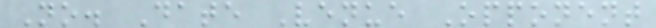No. Date Venue Opponent
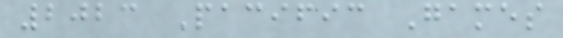2023 Pacific Games
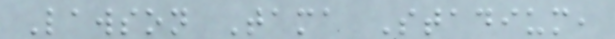Lawson Tama Stadium,
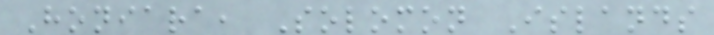Honiara, Solomon Islands
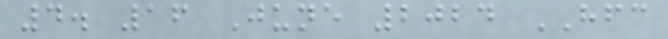4. 16 June 2024 HFC
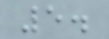5.
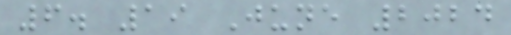6. 19 June 2024
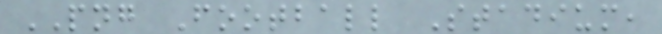PNG Football Stadium,
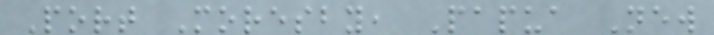Port Moresby, Papua New
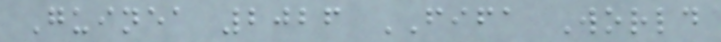Guinea 2026 FIFA World
